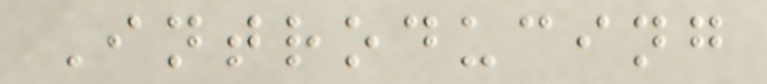Introducing
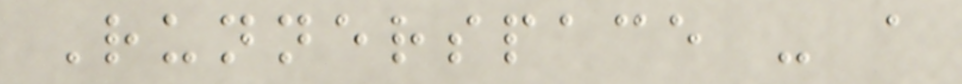Runnerspace - a
